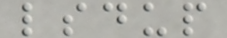lsdup
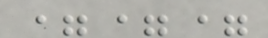===
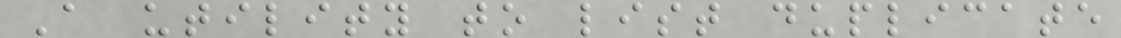A utility to list duplicate
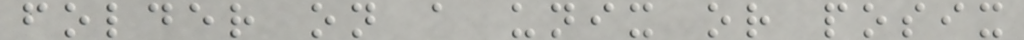folder on a unix or posix
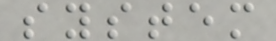system
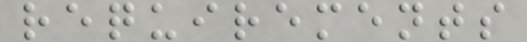requirements
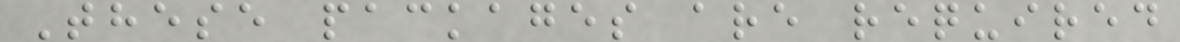These packages are required
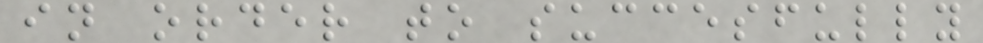in order to succesfully
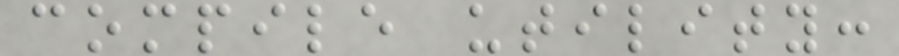compile utility:
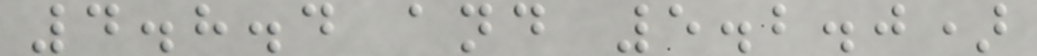4.8.4 and 5.2.0)
